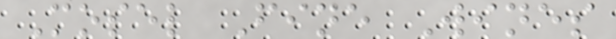Mosel Fine Wines
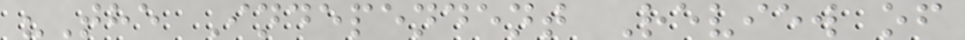"The Independent Review of
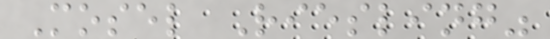Mosel Riesling"
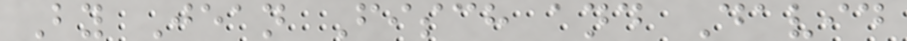By Jean Fisch and David
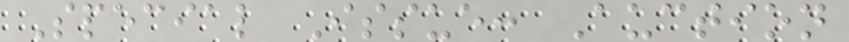Special Issue: Auction
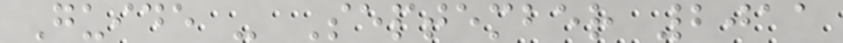Guide - September 2011
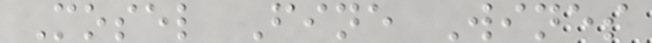Mosel Fine Wines
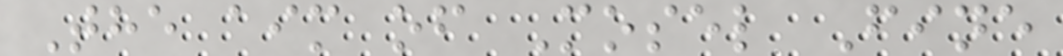The aim of Mosel Fine
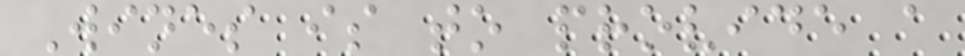Wines is to provide a
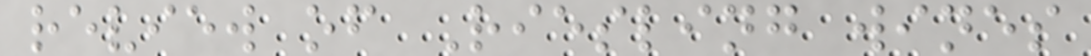review of Riesling wines
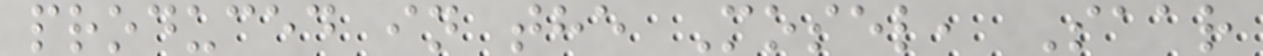produced in the Mosel, Saar
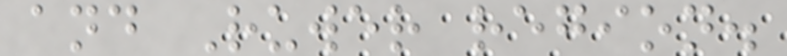and Ruwer region.
